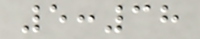5:38
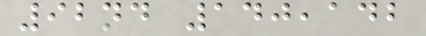92nd 140,142
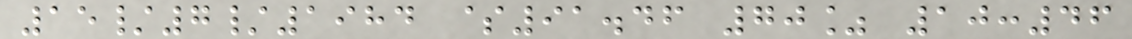15/7/1984 $91.46 70% 10:46
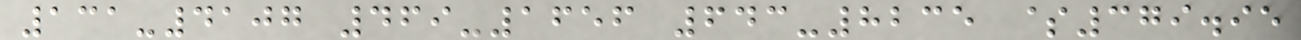131-4107 469-1656 643-8235 $379.95
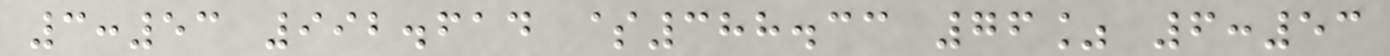3:53 992.614 $388.33 76% 6:53
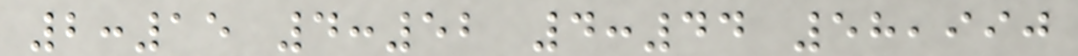2:15 4:52 4:44 58,990
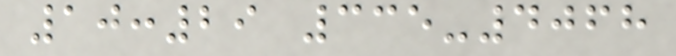10:29 335-4068
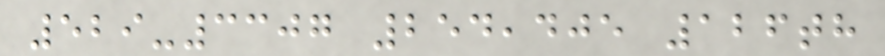529-3307 254,405 126th
